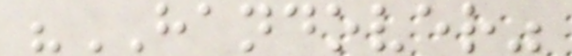"HANDOVER"
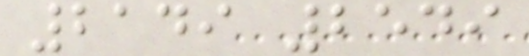2149 2549
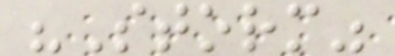"Storm"
